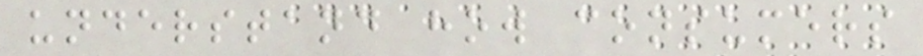understand how consumers
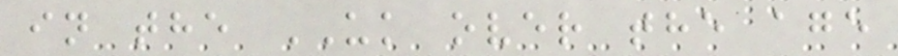in the UK over the age
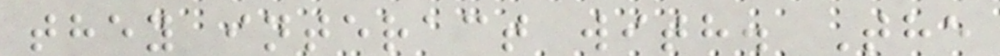they interact with. The
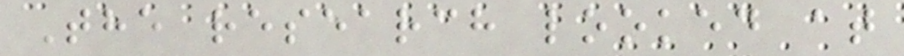The research looked at
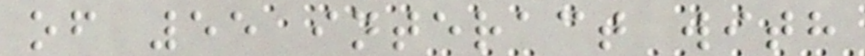of 55 interact with
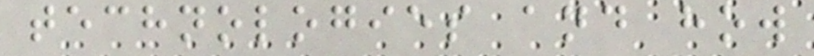technologies and how
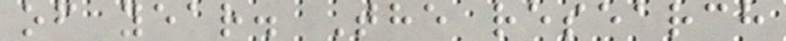of year. The research
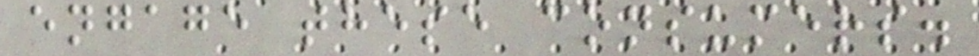engage these consumers.
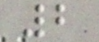2
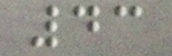43
